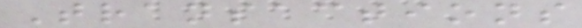Transactions
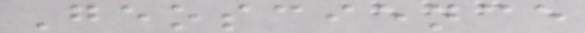Geoscience
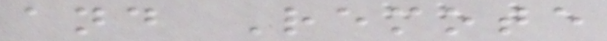and Remote
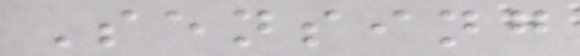Sensing
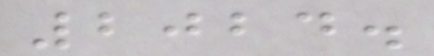2024.
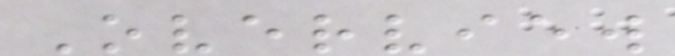Overview
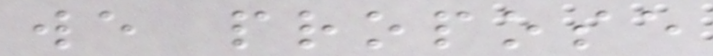we propose
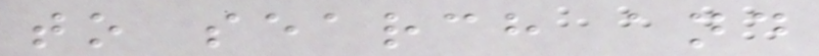to search and
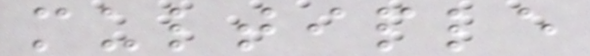multiple
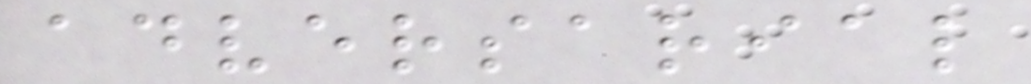adversarial
